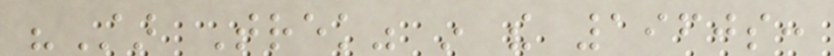"Star Trek" in the 1960s:
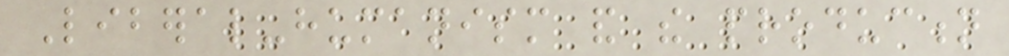Liberal-humanism and the production
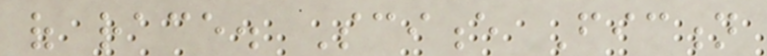of race. Science Fiction
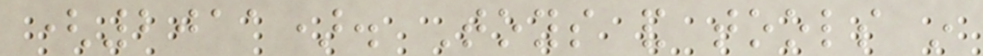(2011). Toys and tools in
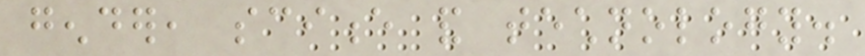gender, science and technology.
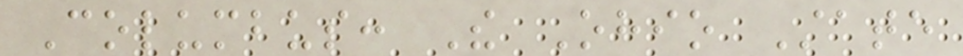Columbus: The Ohio State
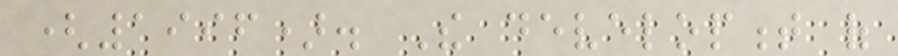(1996). The development of
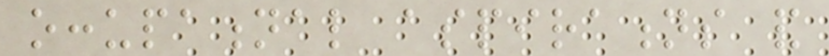occupational aspirations and
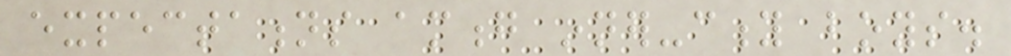expectations among inner-city boys.
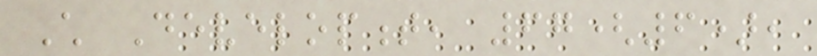Child Development, 67(6),
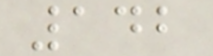142
